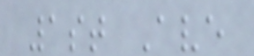1st Ave
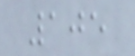105
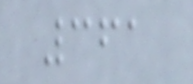361
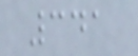341
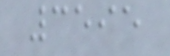3595
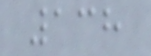138
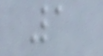1
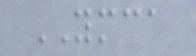YMCA
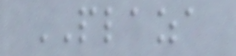PLAZA
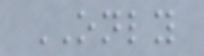ONLY
